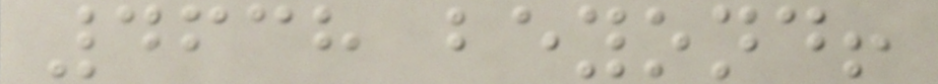4638 beyond!
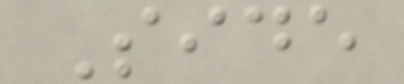Side
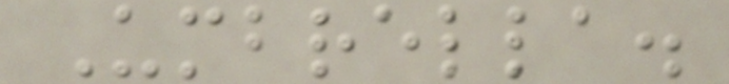Umbrella.
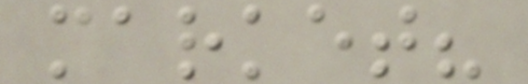market?
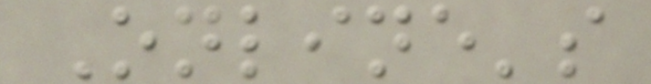Online's
